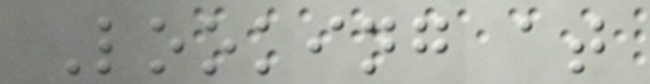Looking at
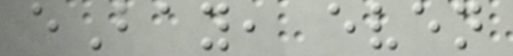eBay, even
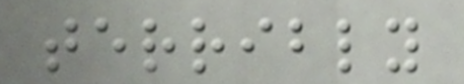terribly
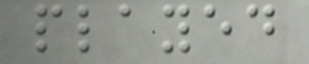played
